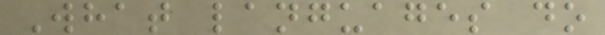What languages do
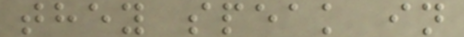they speak in
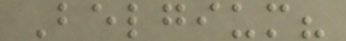Belgium?
